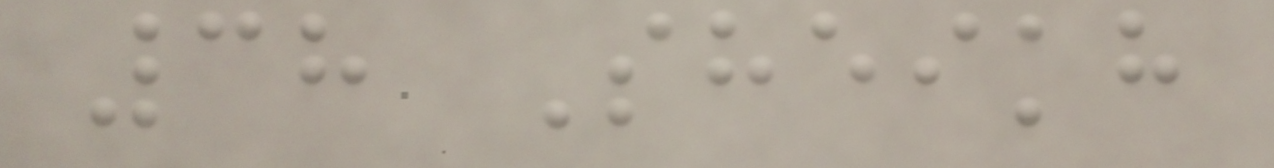38 Sheikh
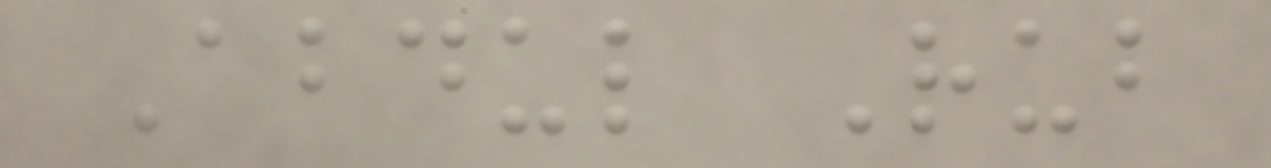Abdul Rub
